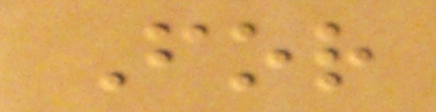For
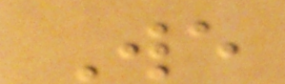We
